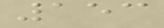153
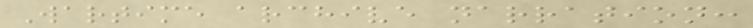Wartime archive narration:
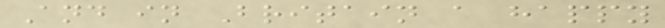And in Britain a happy
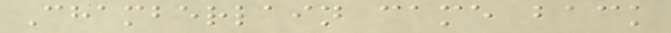Chamberlain came back
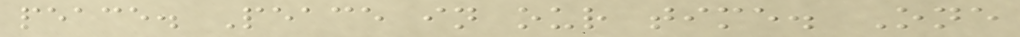peace. Peace in our time. One
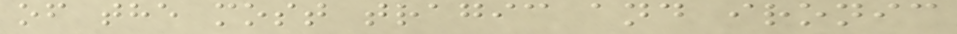of the most tragic and ironic
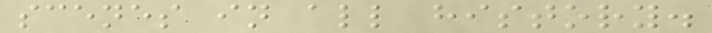scenes in all history.
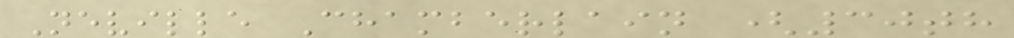Neville Chamberlain (30th
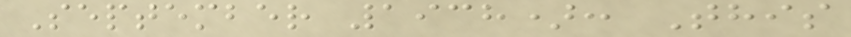September 1938): This
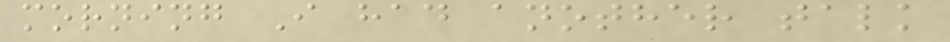morning I had another talk
